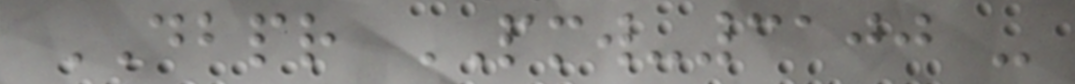DBPR PMW-3100 -
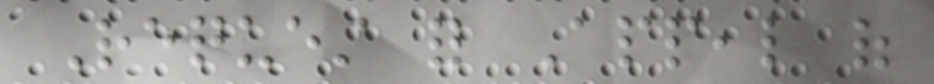Request for Appeal of
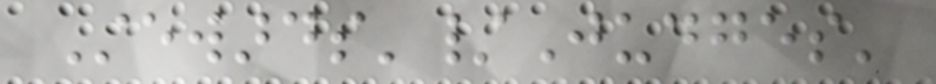Stewards'/Judges'
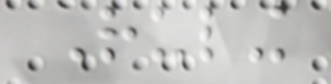Ruling
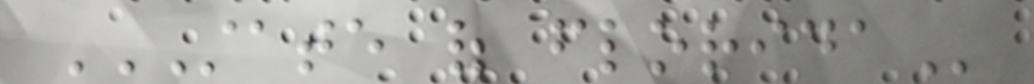STATE OF FLORIDA
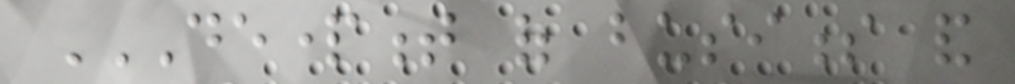DEPARTMENT OF BUSINESS AND
